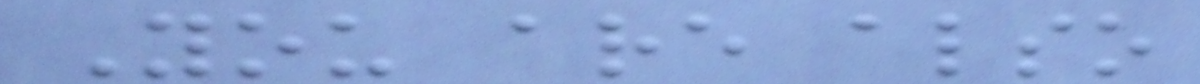You are also
